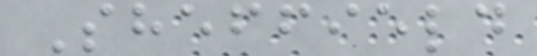Sheffield
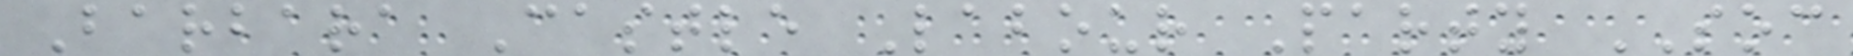Barbara Castle Labour Party SOC
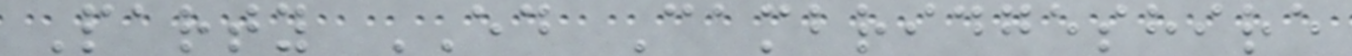Party ED Cambridgeshire
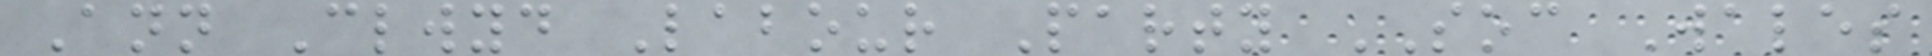Ann Clwyd Labour Party SOC Wales
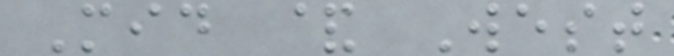Mid & West
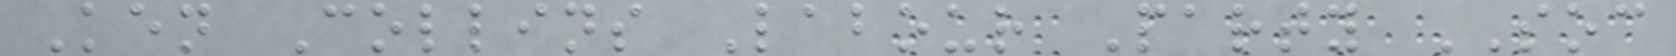Ken Collins Labour Party SOC
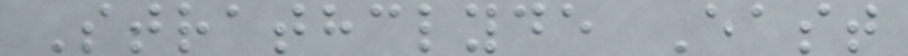Strathclyde East
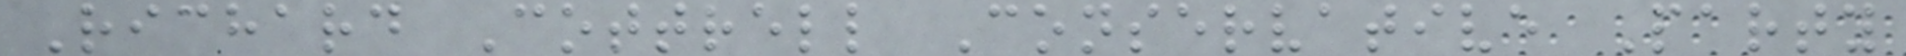Richard Cottrell Conservative Party
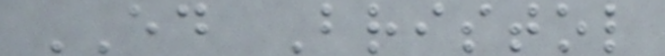ED Bristol
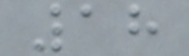18
